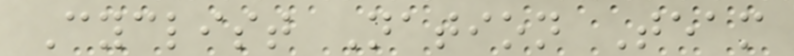Cyclist Nation Team
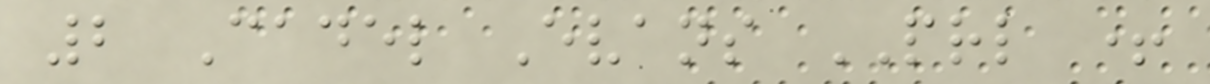2 Cadel Evans PRL +
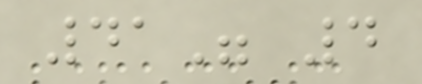41" 4
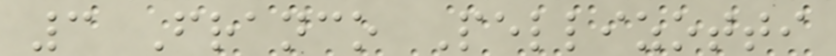3 Franco Pellizotti
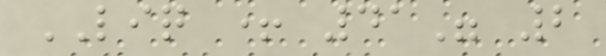LIQ + 41" 2
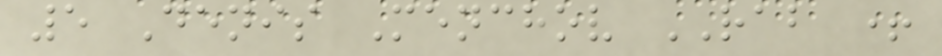5 Denis Menchov RAB +
